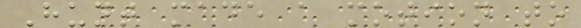Hunt made a motion to
